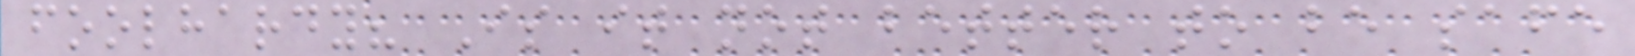foolhardy? Is it not better to be safe
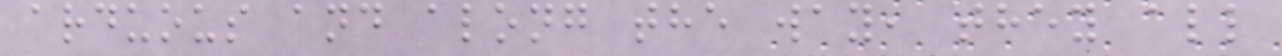arduous and along the way, they all
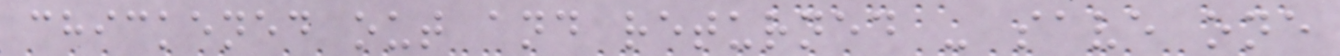chickened out and returned - save one
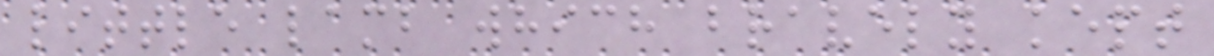little lamb which bravely kept
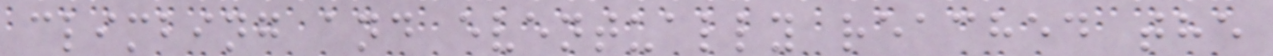climbing and eventually reached the
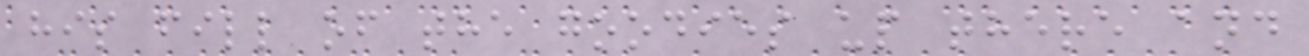his fill of the goodies up there and
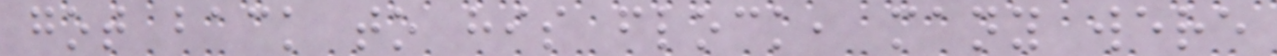got back to his flock, many were
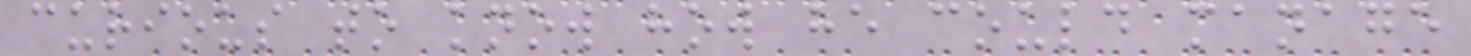curious to know how he could manage
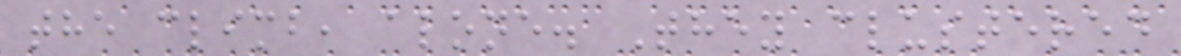the climb, alone. They clustered
